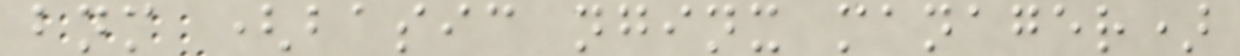bnm (basic nginx manager)
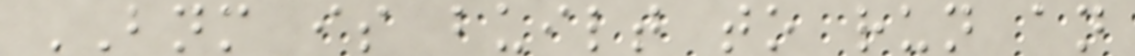BNM is built to run an
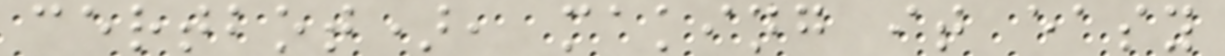certbot), making it easy
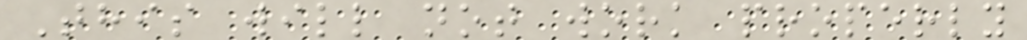This will not work properly
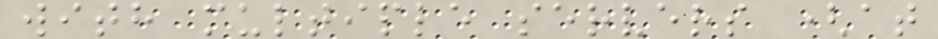with multiple servers (at
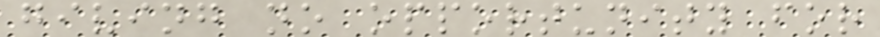giving no opportunity for
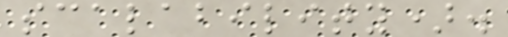scalability).
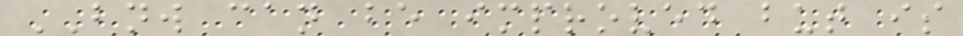BNW can be improved but is
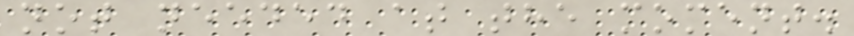not needed at the moment.
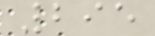295
